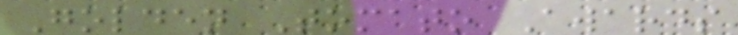Golden Tomato Awards
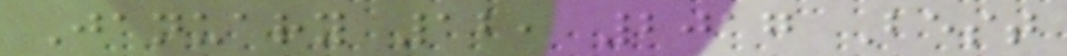January 12, 2017 Best
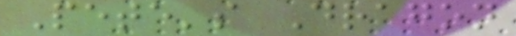Pete's Dragon
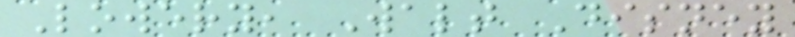Lowery, Walt Disney
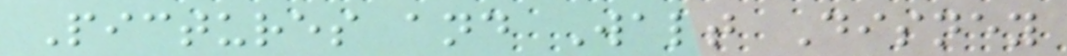Pictures and Walt Disney
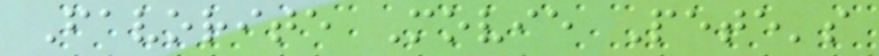Favorite Movie Pete's
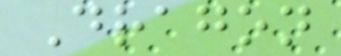Dragon
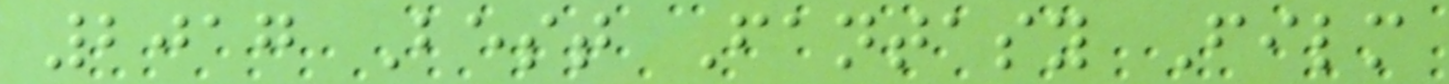2017 Best Fantasy Film
